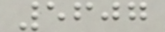5607
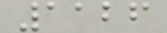1126
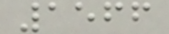1566
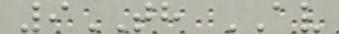9TH AV
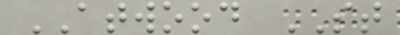ATWOOD ST
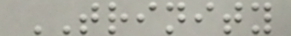TRINITY
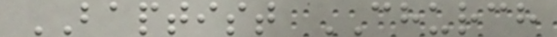BAPTIST CHURCH
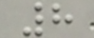8
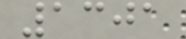1301
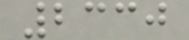2330
